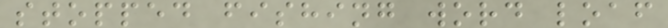stopped fishing word loaf
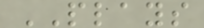PLAYS
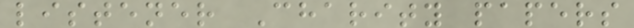listener Charity papers
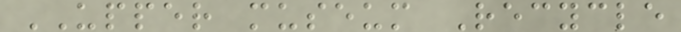UPPER museum Recycle
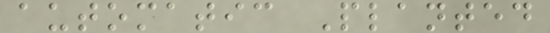automatic Planted
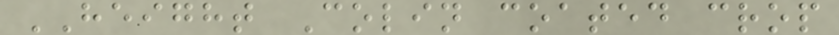HEIGHT Colin coated crop
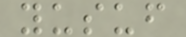yusuf
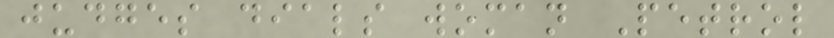judges dials woman Petrol
